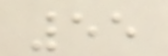55
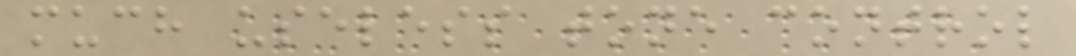much useless tone control
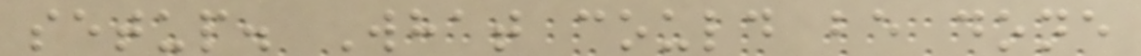setup. What could be done
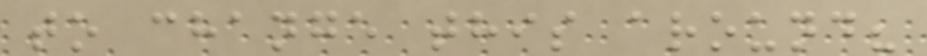to change this around?
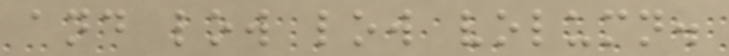and low low volumn.
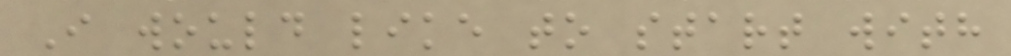I would like to start with
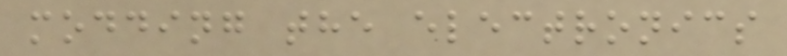modding the electronics
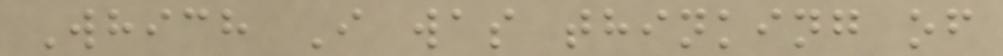Which I was thinking of
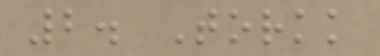2. Torkk
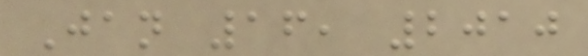Jan 16, 2010
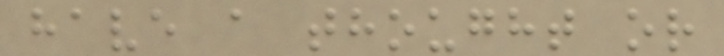have a thought or
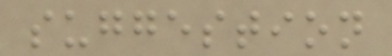suggestion
